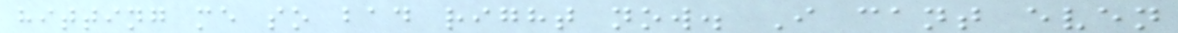hitting me so bad right now. I cant even
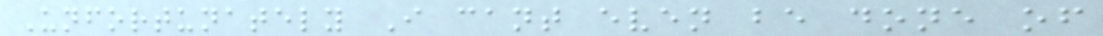Unfortunately I cant even be done of
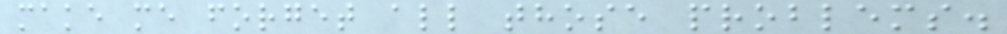make me forget all those problems.
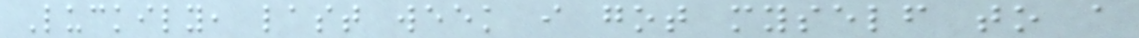Luckily, last week i got myself to a
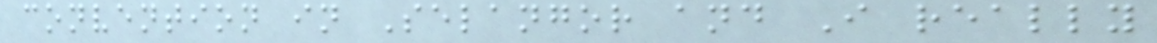convention in Selangor and I really
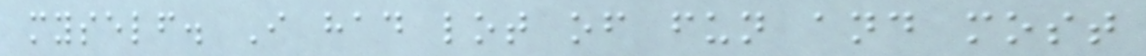myself. I had lot of fun and most
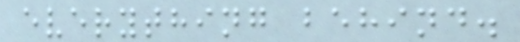everything behind.
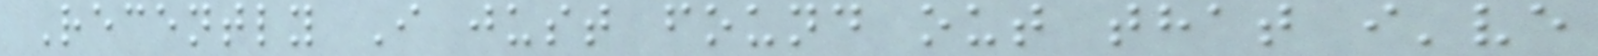Recently I just found out that i've
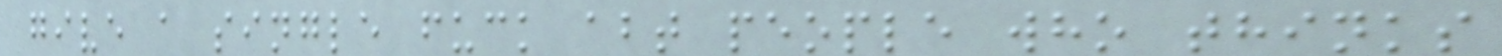give a single fuck abt people who thinks
